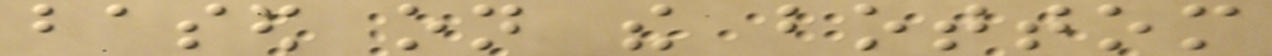based on the bottom
